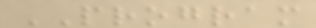PROGRAM
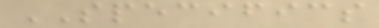SPECIFICS
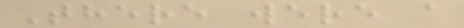There were a
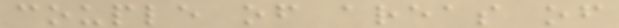couple of areas of
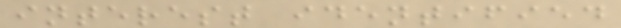interest identified
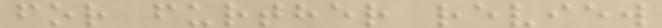for further review
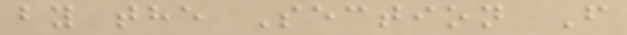by the Section F
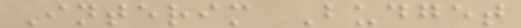Interim Budget
